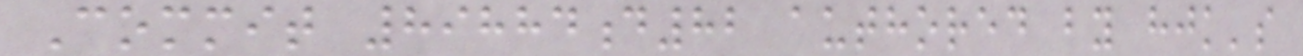Commit 89884d82 authored by hjk's
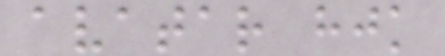avatar hjk
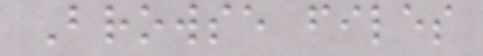Browse files
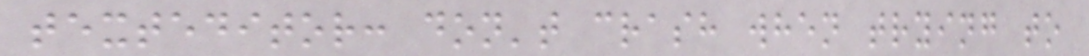texteditor: don't crash when trying to
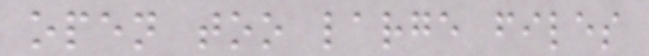open too large files
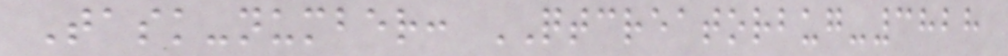Task-number: QTCREATORBUG-3828
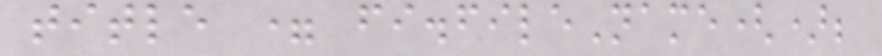title = fi.fileName();
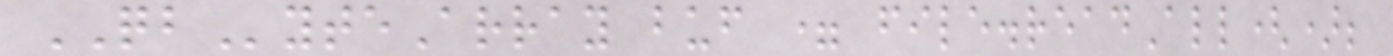QByteArray buf = file.readAll();
